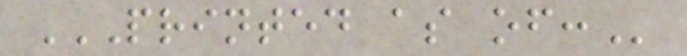PRINTED AS OF:
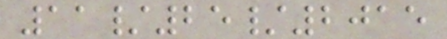11/25/2015
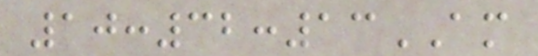10:32:13AM
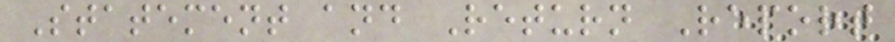Statement and Return Report
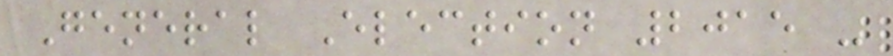General Election 2015 -
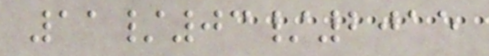11/03/2015
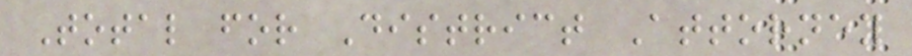Total for District Attorney
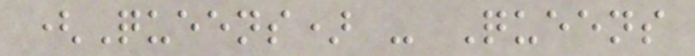(Queens) - Queens
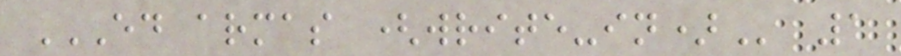ED ARMAS (WRITE-IN) 1
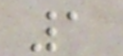1
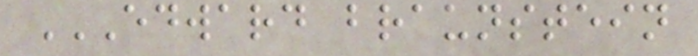EDWARD BRAUNSTEIN
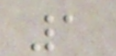1
